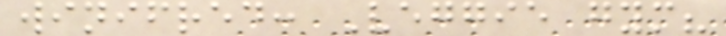winifred: Veggie gym?
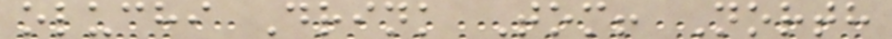oluchi Drink Tom! North
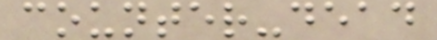counter-dead
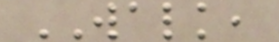WALK,
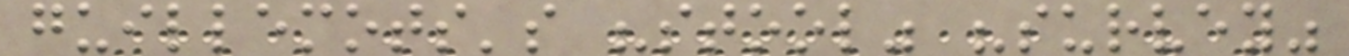guillemots's "stool" "survey"
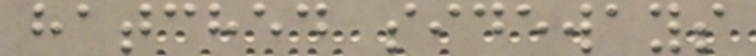hatched sideways
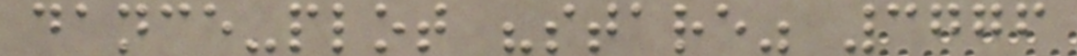dance-plot "stare" 3776
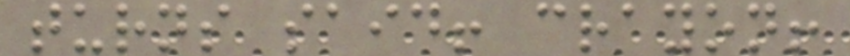turns said! crayon!
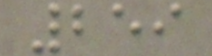259
